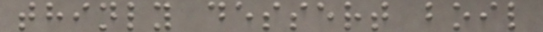thinly dessert boil
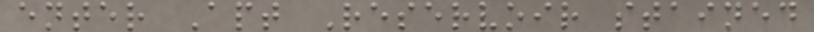enter Apt Reservoir stained
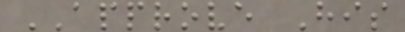APPROVE His
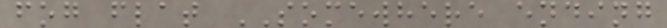fog flat SOMEWHERE ending
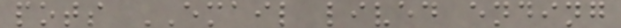pots EMAIL lived ending
